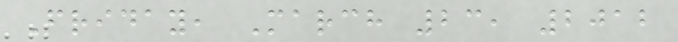Friday, March 23, 2012
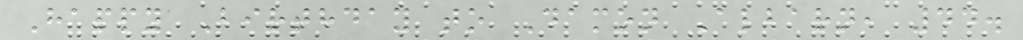Happy Birthday to Damon Albarn, 44.
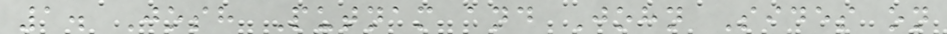1. Josh Putnam and John Sides on
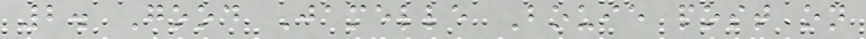2. Good Jamelle Bouie post on
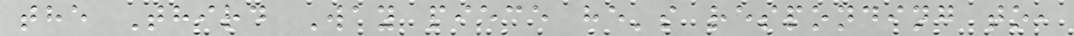the Third Way piece he's responding to,
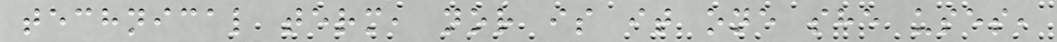technical term, nor is it one she uses,
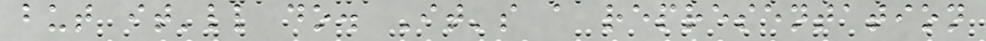but it'll do. It's a representation
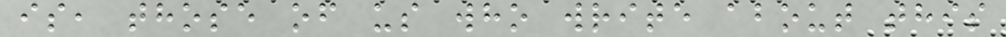is, those of us who write about this
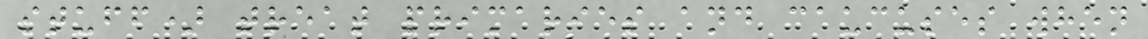stuff) treat primaries and caucuses when
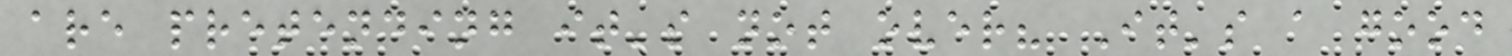are pretending it's not over? It's a good
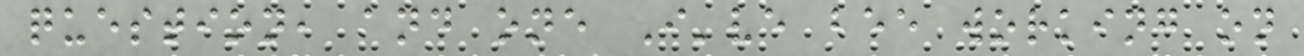question, and one I've bee working on
